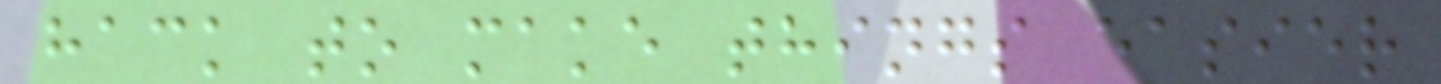hack to make things easier
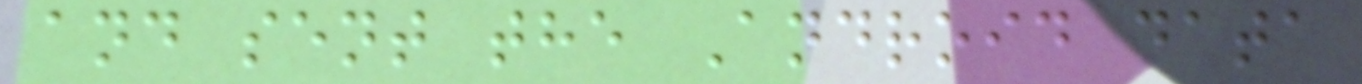and sent the Android data
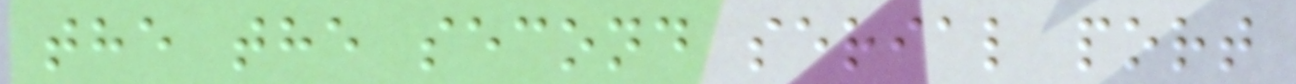the the second serial port
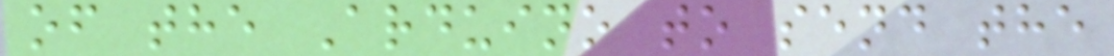of the Arduino to send the
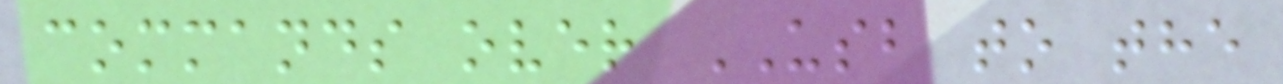commands over USB to the
